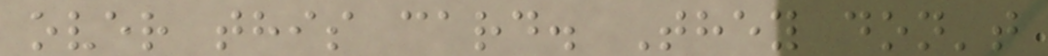over this card. They don't
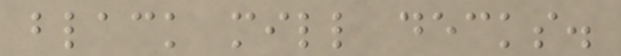black mill decks.
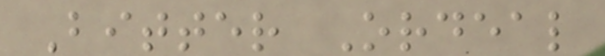Bitter Ordeal
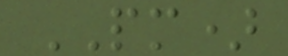PM)
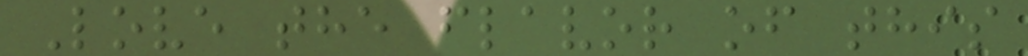Love the flavor of this
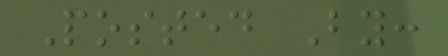Posted By:
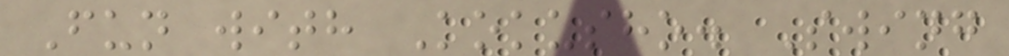Fun with Kokusho. Swing
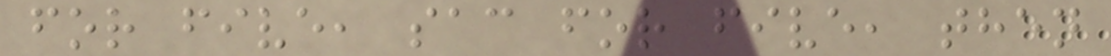for five, sac for five, then
